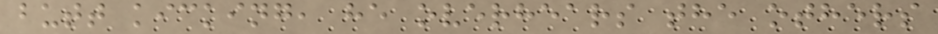butt kicking, he overhears the others
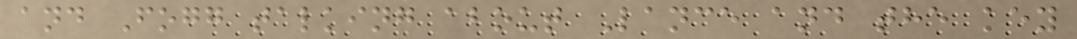and Fogg talking about Lance and the key
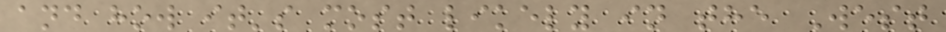and how it's most likely in the West
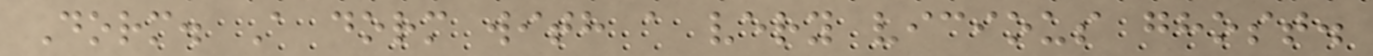Dorm. A dorm with a very vicious ghost.
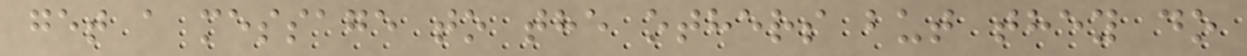get a message to the others but they do
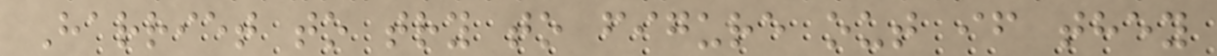Harriet to try to figure out if they
